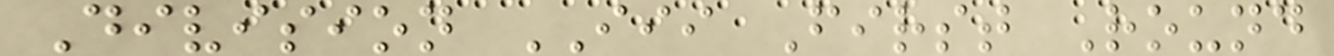Division III First Round
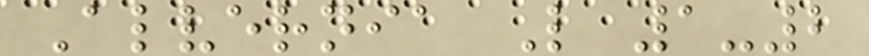Alvernia L 1-2
